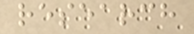research
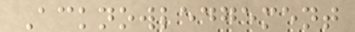Acknowledgement
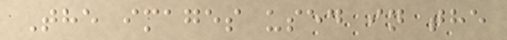The images used in the
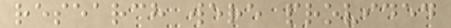research were provided
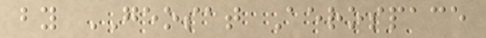by GEOSAT Aerospace
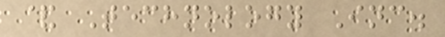& Technology Inc.
